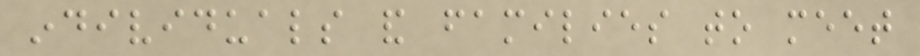individuals and families to meet
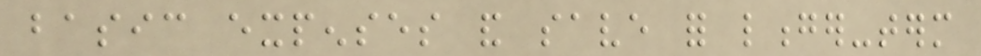basic expenses and save for longer-term
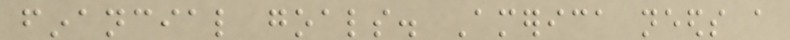financial goals. America needs a
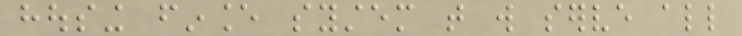housing finance system that will serve all
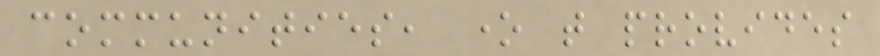communities, one that provides
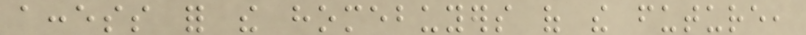access for the homebuyers of the future,
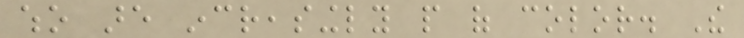who are increasingly people of color. The
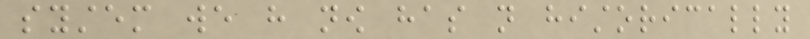system we have now has not historically
